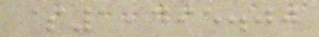$1,495.00
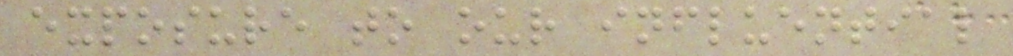exposure to our influential
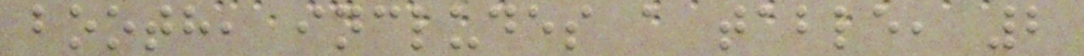booth, includes a table, 2
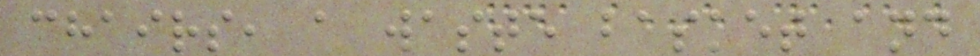chairs, a waste basket and
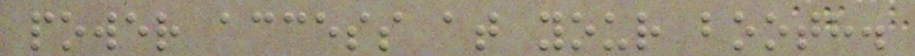power access at your booth.
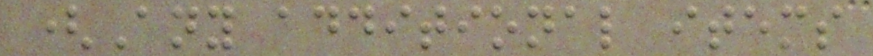(Any additional items
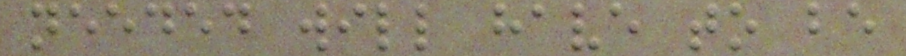needed will have to be
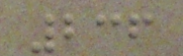236
